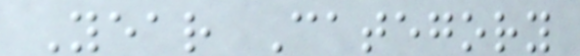Year Category
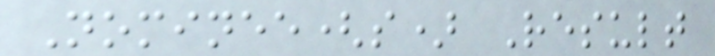Nominee(s) Result
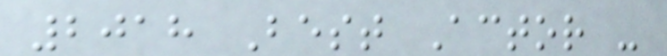2018 Best Actor -
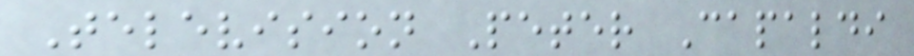Television Peter Capaldi
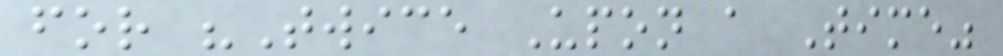for "Twice Upon a Time"
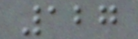127
